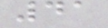41
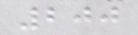200
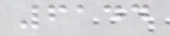6144
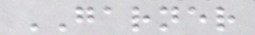GARNER
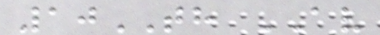10TH AV
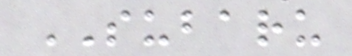SUBARU
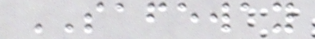SAFEWAY
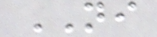NI
